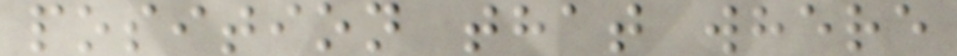position that where
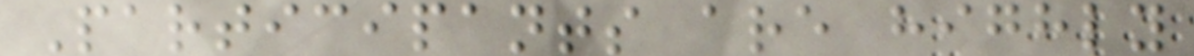Participants are highly
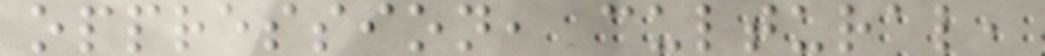oppression, cultural,
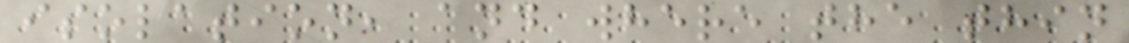isolation, and where the thin
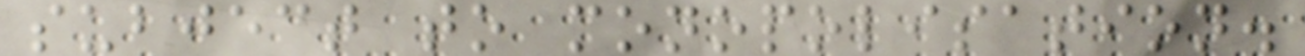subject to monopolisation.
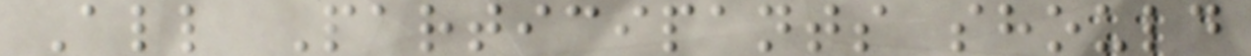All Participants should
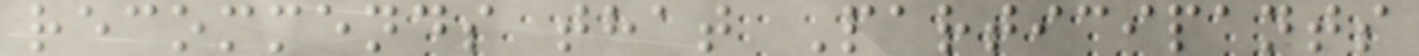recommends that Participants
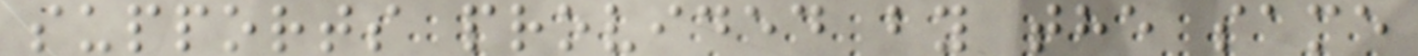supports provided by the same
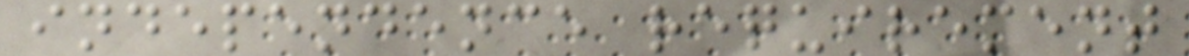independence requirement
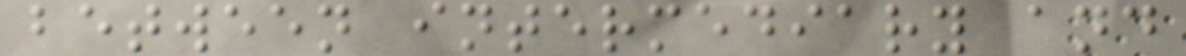between intermediary and
